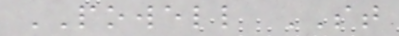POWELL ST
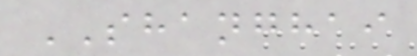SHANGHAI
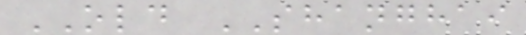OLD SHANGHAI
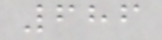686
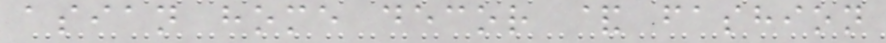asian home decor & fashion
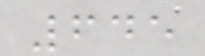645
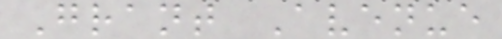Grant Avenue
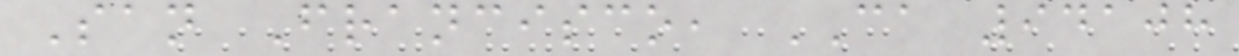San Francisco, CA 94108
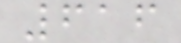616
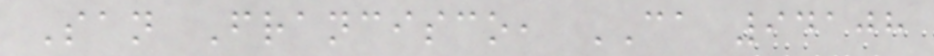San Francisco, CA 94108
